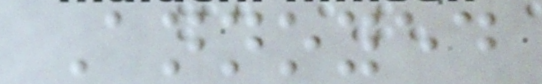Annoyed
